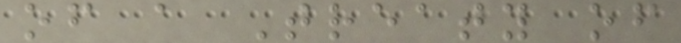of a Treaty of
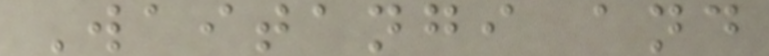Waitangi and
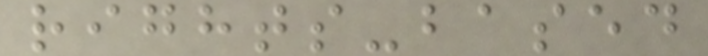rights-based
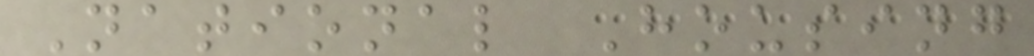National Housing
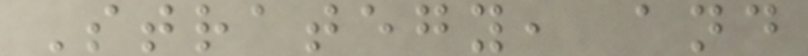Strategy, and
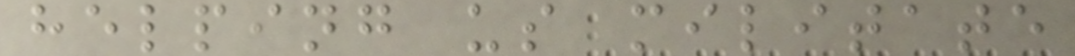helping us militate
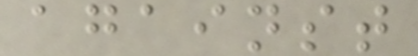against
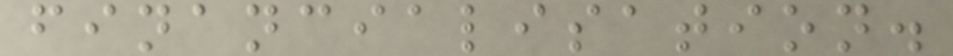financialisation.
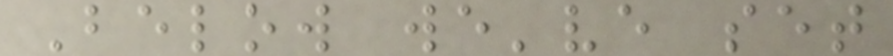Below we've set
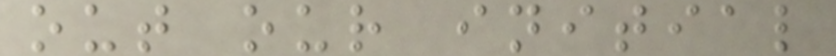out our initial
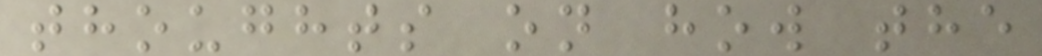thoughts on how the
